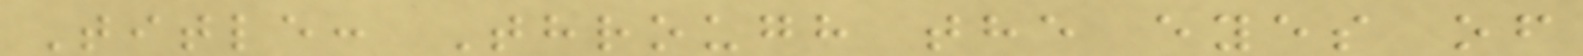Title: Through the eyes of
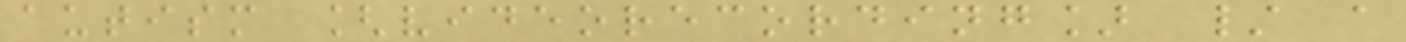autism [videorecording] / a
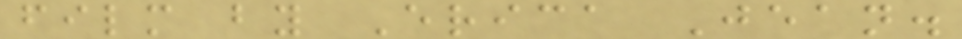film by Erica Jean.
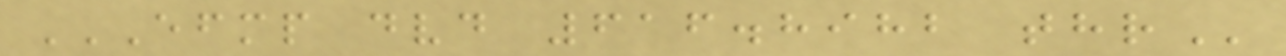EFMP DVD 616.8982 THR
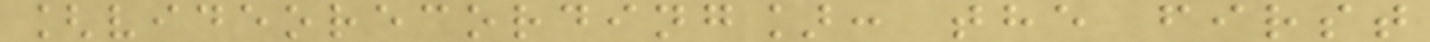[videorecording]: the first
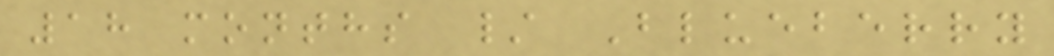18 months / Blueberry
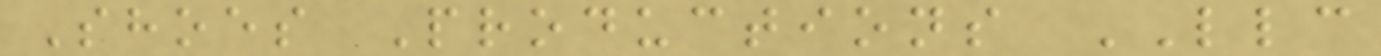Shoes Productions LLC
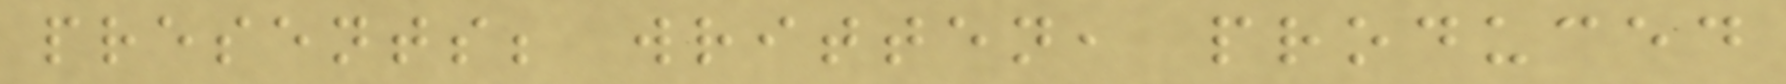presents; written, produced
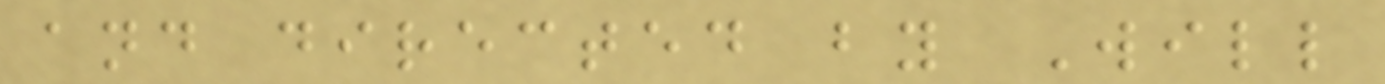and directed by Will
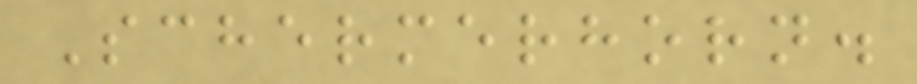Schermerhorn.
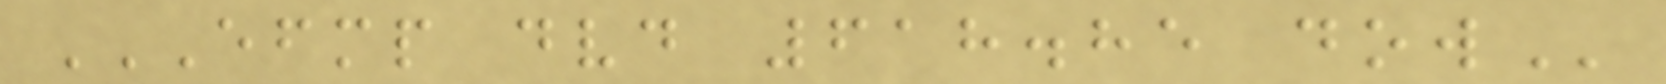EFMP DVD 618.85 DOW
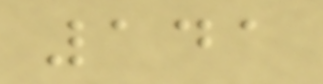141
